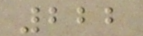222
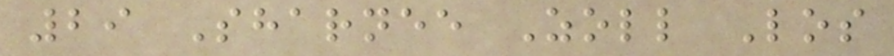29 Sharnee Zoll Los
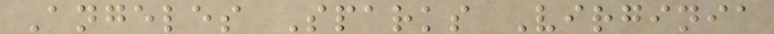Angeles Sparks Virginia
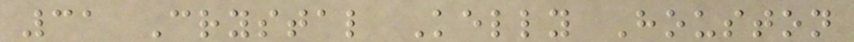31 Crystal Kelly Houston
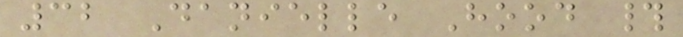32 Danielle Hood #
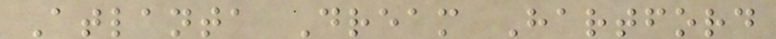Atlanta Dream Hartford
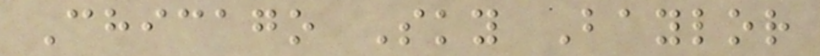Chicago Sky Baylor
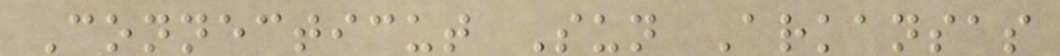Connecticut Sun Arkansas
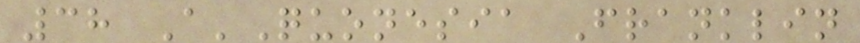38 A'Quonesia Franklin
